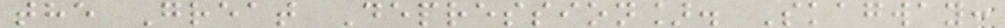the Great Depression]. Skagway:
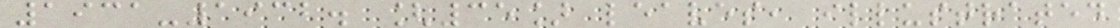1931-1932. [35] leaves, illustrated
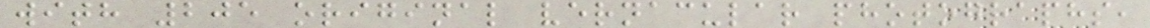with 205 original vernacular photographs,
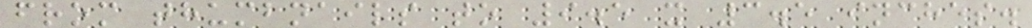from thumbnails to 9.5 x 3.5 inches.
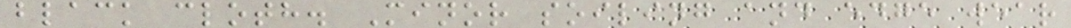black cloth. Minor soiling and edge wear
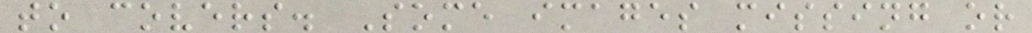to covers. Some images missing or
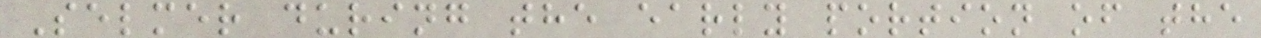Selmer during the early portion of the
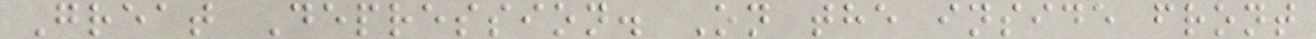Great Depression. On the inside front
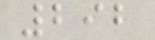292
